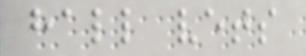hall vets
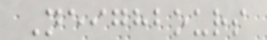Neighbours
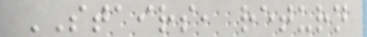STAIRS, return
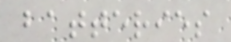batteries
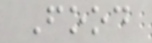Food
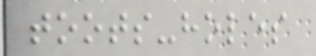toots-holes
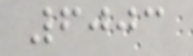6003
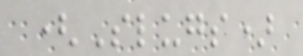(Slugs)
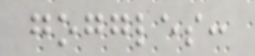goggles:
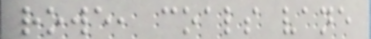rowe, coals vane
